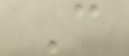C
